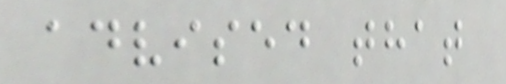advised that
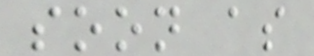soon as
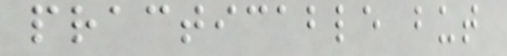practicable but
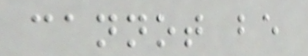cannot be
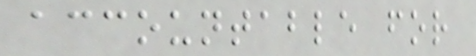accountable for
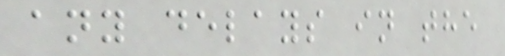any delays in the
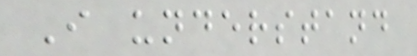I understand
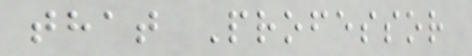that Professor
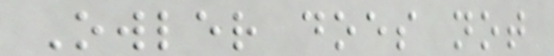Owler does not
